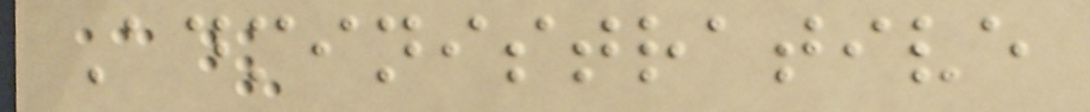Administrative
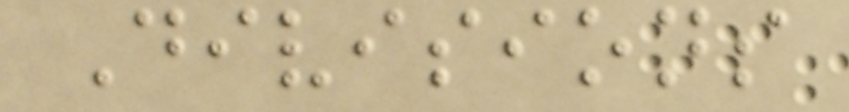Divisions
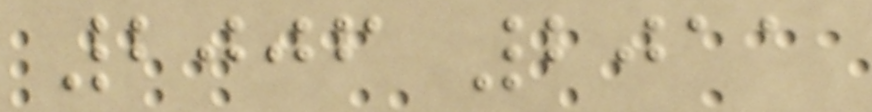2006 2011
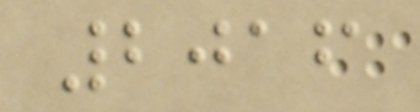2016
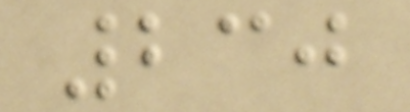230
